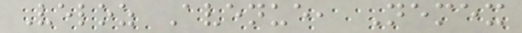Veloz Avenue, Nemex
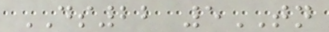DS22 5TN
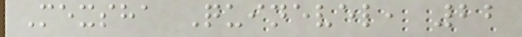Mexsha Quinevel, 22
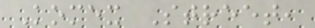Komex Street,
